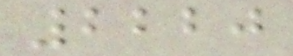2220
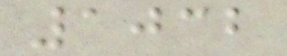1032
